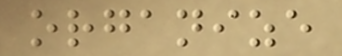organize
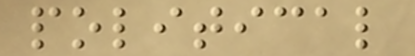political
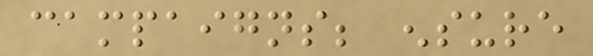campaigns; ensure
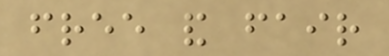free and fair
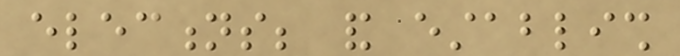elections; and establish
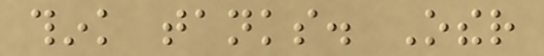think tanks. Other
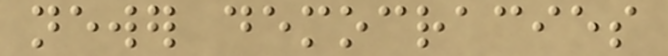newer democracies
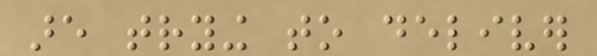are trying to deliver
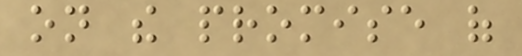on the promise of
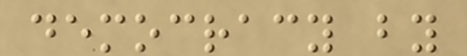democracy by
